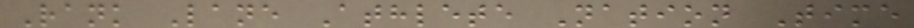Rank Lane Athlete Nation Time
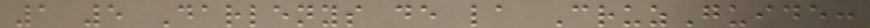1 5 Darlenys de la CruzGuide:
